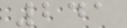241
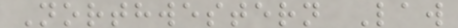Northwestern Law
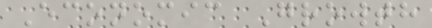Economic Growth
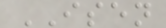ISEN
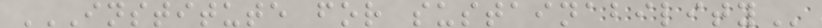INSTITUTE FOR SUSTAINABILITY
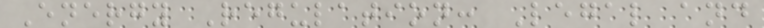Energy Regulation: Legal and
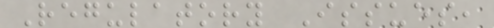Regulatory Issues,
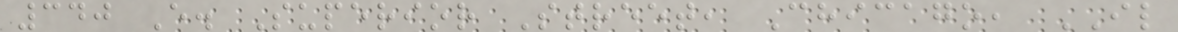340 E. Superior Street, Chicago, IL
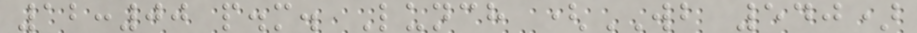12:00 p.m. Lunch (WB 540)
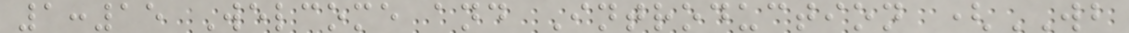1:15 Welcome and Introduction (WB
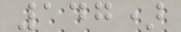147)
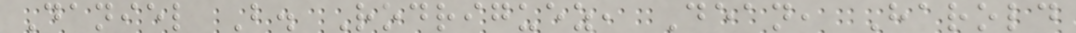Daniel B. Rodriguez, Dean, Harold
